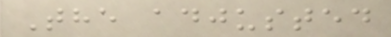The adjusted
